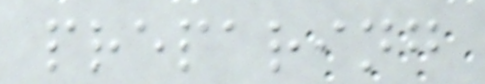preparing
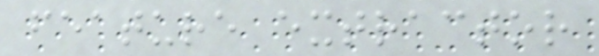feature extractor
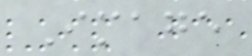Image
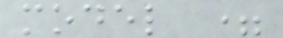model =
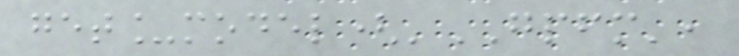get_model('GPFM',
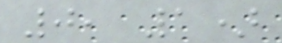0, 1)
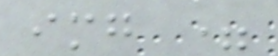img =
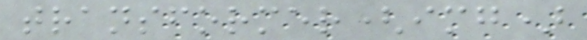transformer(img)
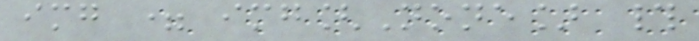img = img[None] #
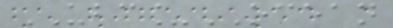UBC_OCEAN
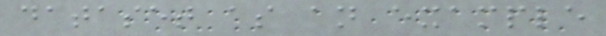dataset as an example
